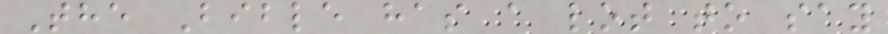The Bible has a lot to say
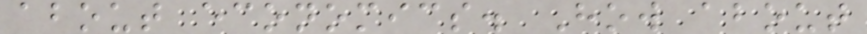about economics. How about
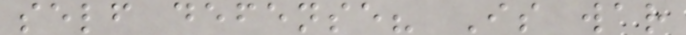self defense? Is war
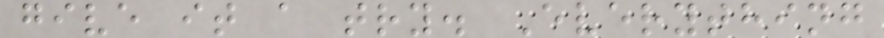give it a try. Everything
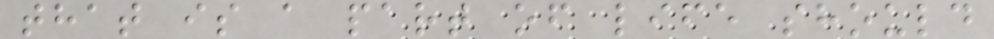that is a part of life should
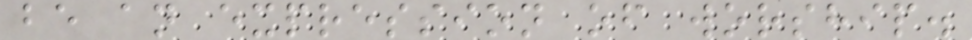be an expression of worship.
